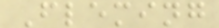Fleming
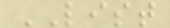LIST
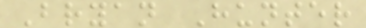Bryan Hunter
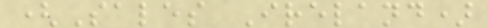(Sales Ireland)
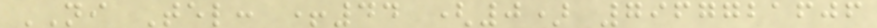NI Tel: +44 (0) 7967721606
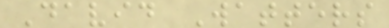David Watters
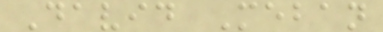David Meban
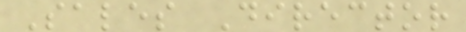Sales Director
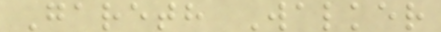Gareth Walker
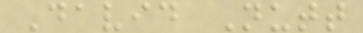David Nutt
